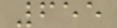655
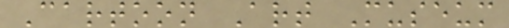Cartoon Art Museum
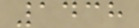1438
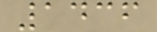1436
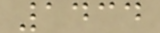1434
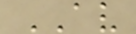AV
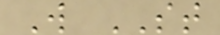W ST
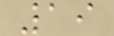19
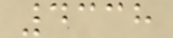4338
